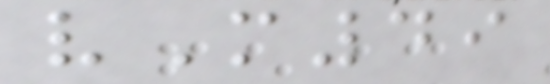vM49
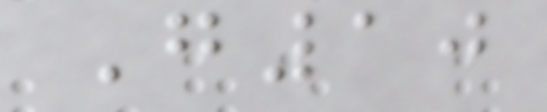G10
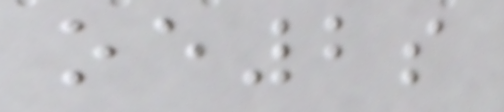oe2s
